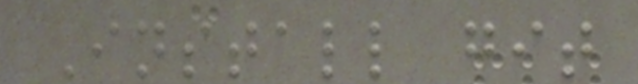Install git
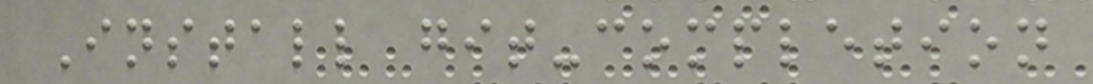Install git-completion
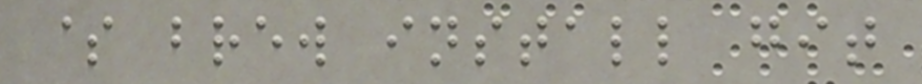$ brew install git
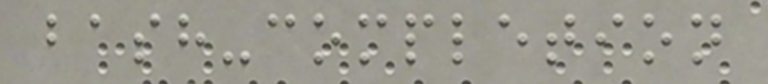bash-completion
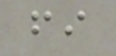fi
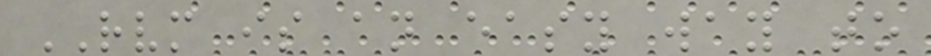RVM is an easy way to
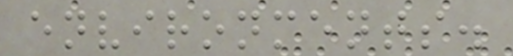environments.
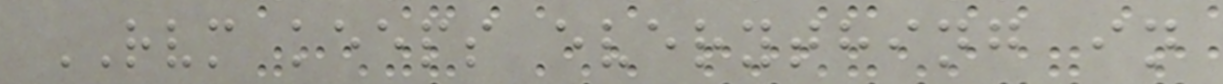RVM keeps everything in
